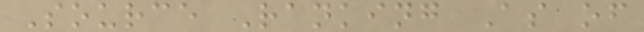Source Ranking As of
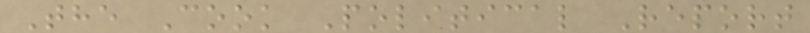The Cook Political Report
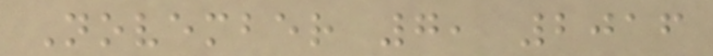November 7, 2016
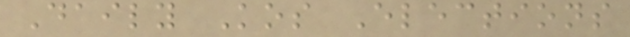Daily Kos Elections
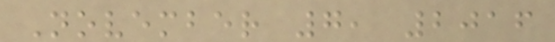November 7, 2016
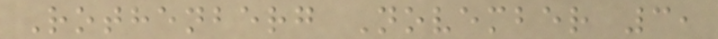Rothenberg November 3,
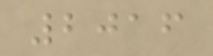2016
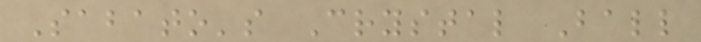Sabato's Crystal Ball
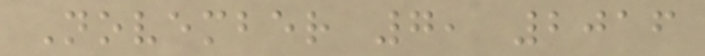November 7, 2016
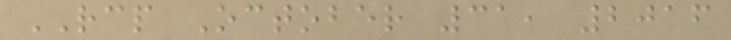RCP October 31, 2016
